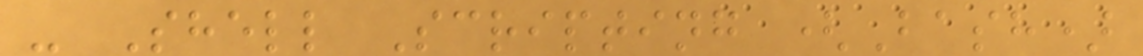- Shell Scripting (Bash)
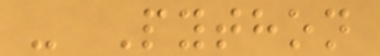- Python
